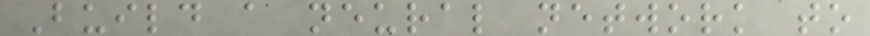Build a neural network to
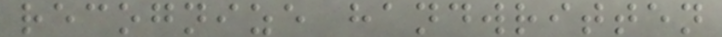recognize handwritten
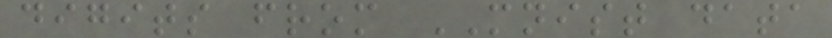digits from MNIST data
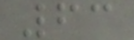63
